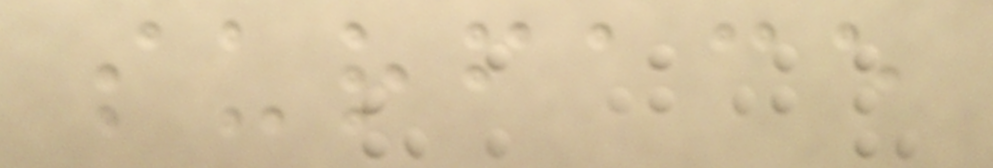surface
